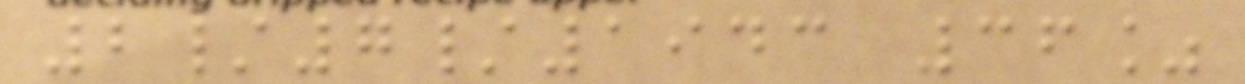2/7/1943 36%
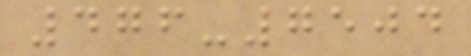476-7504
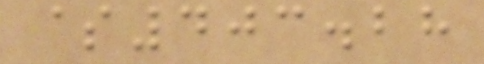$403.28
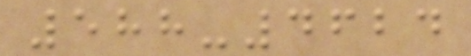588-4624
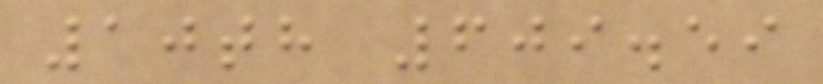10th 609.59
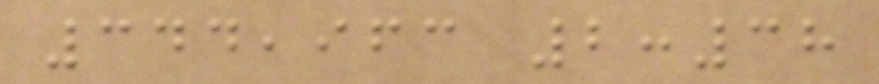344,963 2:38
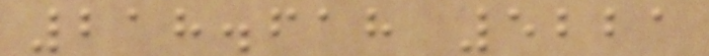218.618 5221
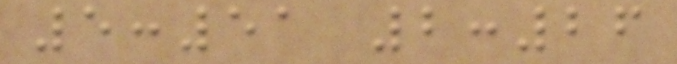5:51 2:26
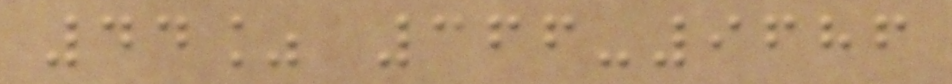44% 366-9686
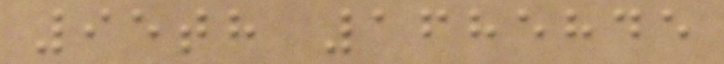95th 1685845
